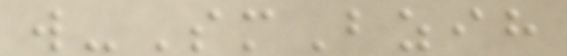w-SmBzih
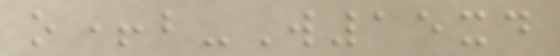o+b-W15xd
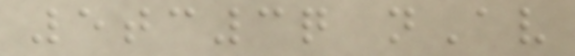5tc3q nAv
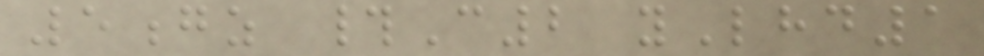5gz #C2 yLhd1
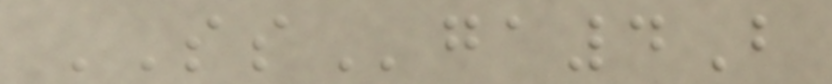SSga4B
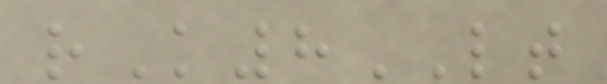rK8LT
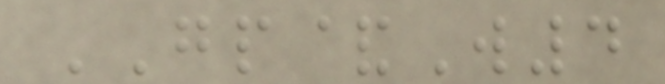GP&W4
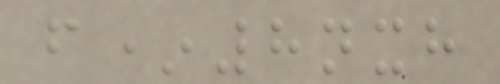f*8nxh
